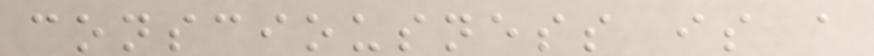consciousness is a
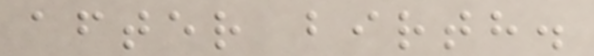after birth.
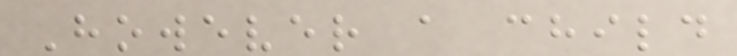However a child
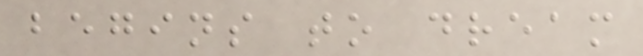begins to dream
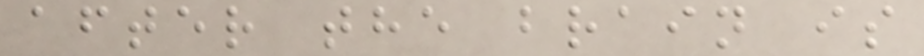after the brain is
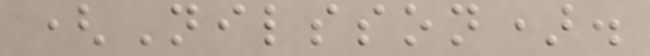(Nilsson).
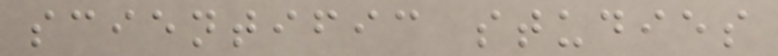scientific studies
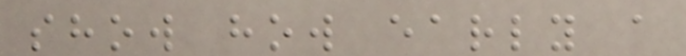show how early a
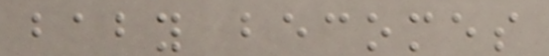baby becomes
